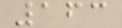163
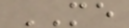ME
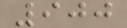900
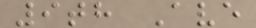9th Ave
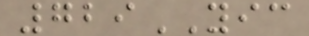729YIC
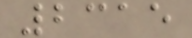2315
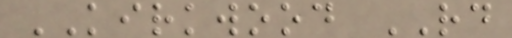KIRKWOOD RD
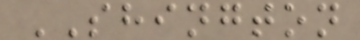SHINGTON
